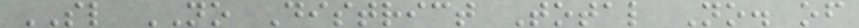SL NO District Total No. of
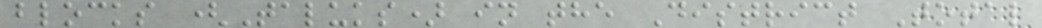blocks (Taluks) in the District Total
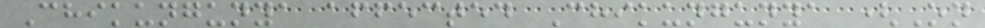Chikungunya affected Chikungunya (On
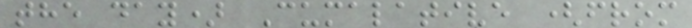the day) Cumalative (from
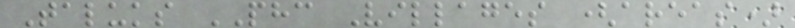Taluks PHC Villages (areas)
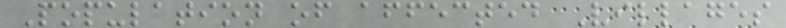Population of affected Villages
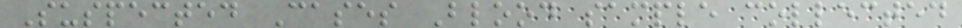Suspected Cases Blood sample collected
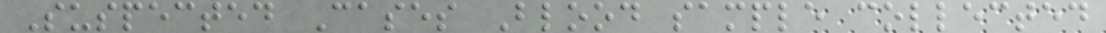Suspected Cases Blood sample collected
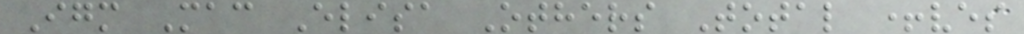Igm Mac Elisa Others Total +ves
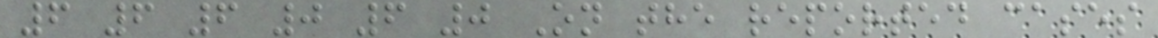6 6 6 0 6 0 On the reported cases
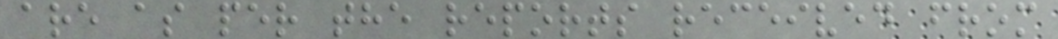are as per the reports received from
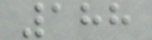188
